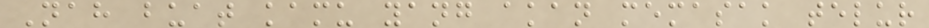Nah buat kamu yang akan memasak telur
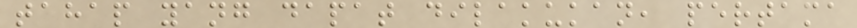tahap yang dapat dilakukan, pertama
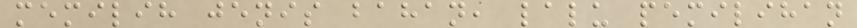memilih jenis bahan, lalu pemilihan
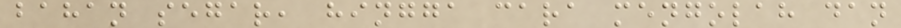bahan segar, hingga cara mengolah dan
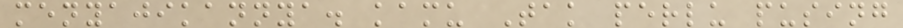menyajikannya. kamu Tak perlu pusing
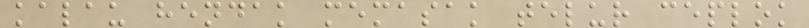kalau hendak memasak telur ceplok
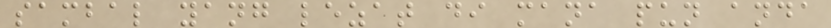sambal yang lezat di mana pun anda
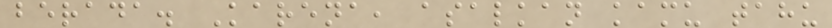berada. Karena, asalkan kamu tahu
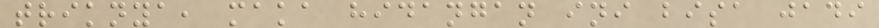triknya, maka hidangan ini bisa jadi
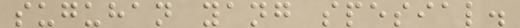suguhan yang spesial.
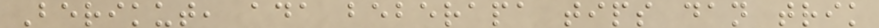Berikut, ada beberapa tips dan trik
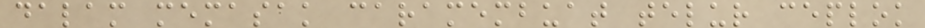dalam memasak caramembuat telur ceplok
